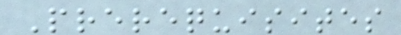Prerequisites
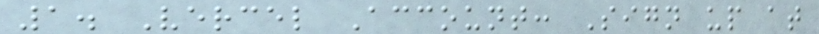1. Vercel Account: Sign up at
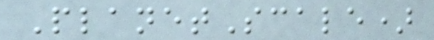PlanetScale)
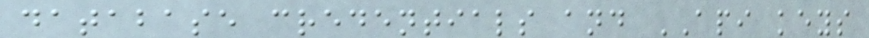database credentials and API keys
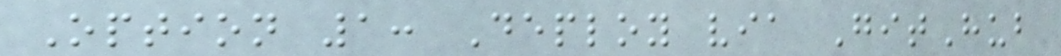Option 1: Deploy via GitHub
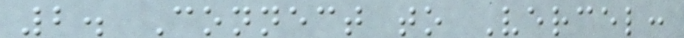2. Connect to Vercel:
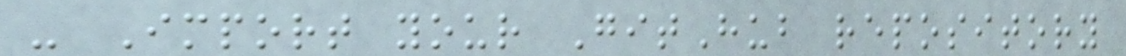- Import your GitHub repository
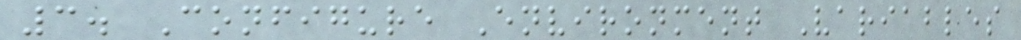3. Configure Environment Variables
